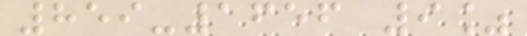859-1656 9%
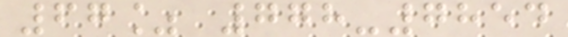67% 778-7854
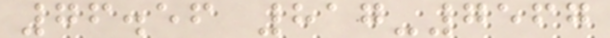76.56 817-7567
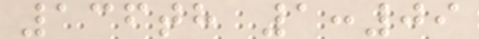136th 1:09
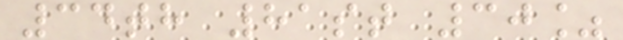34th 81st 30%
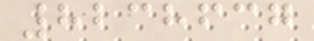8238637
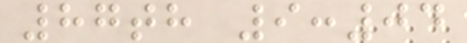87th 9:04
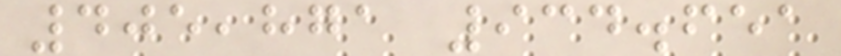405,871 934.651
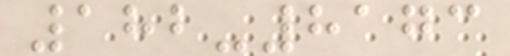182-8173
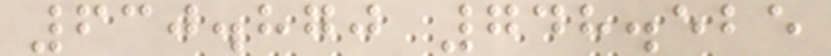630.870 748.525
